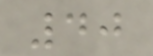40
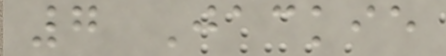7 Jackie
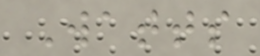Watts
